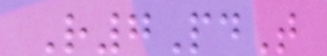R7PdT
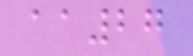aa27
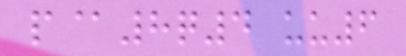p@8q4 uu6
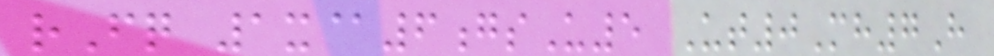rFq 1x@6gsU5 Ut0Mh7H
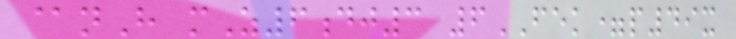@nH mZ6dj3 6FEK=p49x
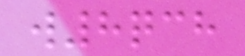w8qch
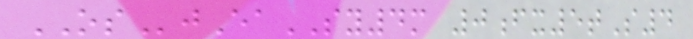OSjEaSY4m 0fx5tS4
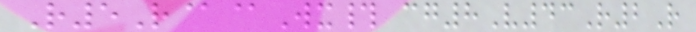R5R@@Wx# cg8V43R2R
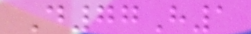D77H1
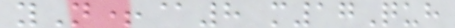yN+@8 m17Quh
